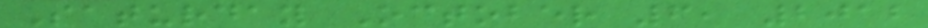Saturday October 6, 2012
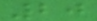20
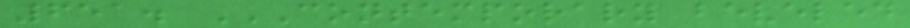651. CONTEMPORARY BEVELED
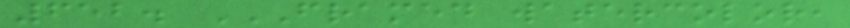652. FRAMED WATERCOLOR,
